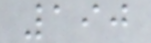190
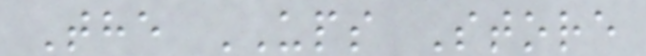The UPS Store
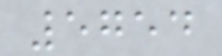5754
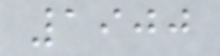1900
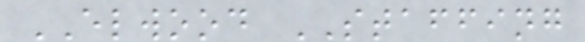ELWOOD STAFFING
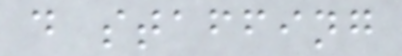d staffing
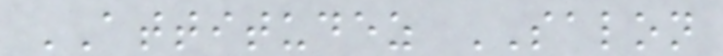ATTITUDEZ SALON
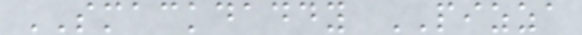SMACKDADDY PIZZA
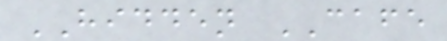HIDDEN CAFE
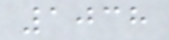1038
